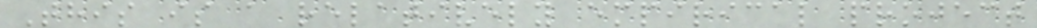This is a relatively empirical project
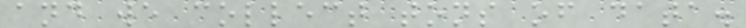and we collect tons of data.
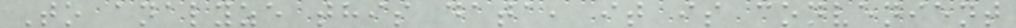To analyze this data, it is convenient
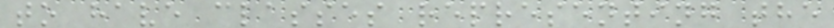to have classes representing the
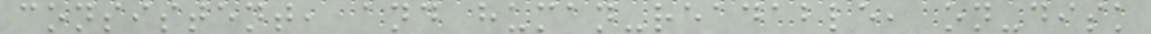consistent, and human-readable, on-disk
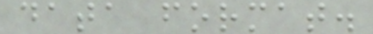data format.
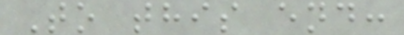To this end:
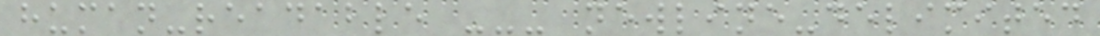human-readable --- newline-delimited
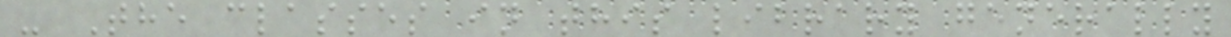- The classes in this library generally
